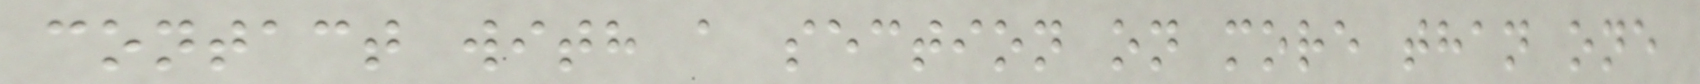contact with a section on more than one
